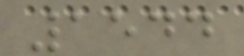1544
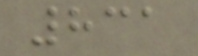831
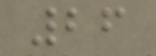26
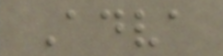Adva
